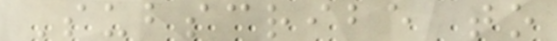Subscribe to
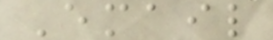Email
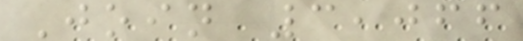Join 3,066
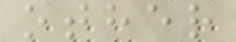other
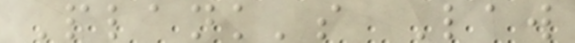Plank's Law
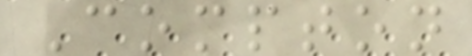Compton
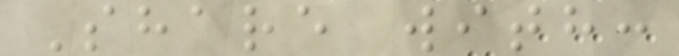Share with:
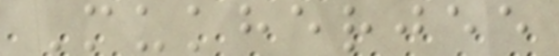Mukherjee
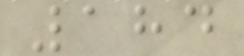184
